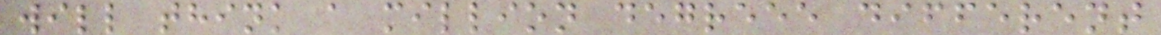will think a million degreee different
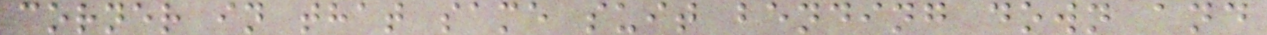corner in that same suit bending down and
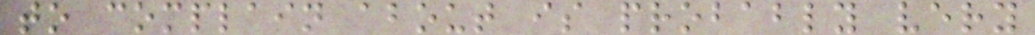to complain about is probably very
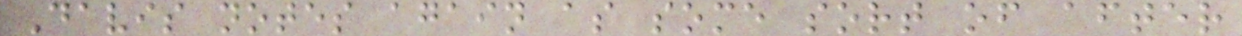Davis notes again as some sort of after
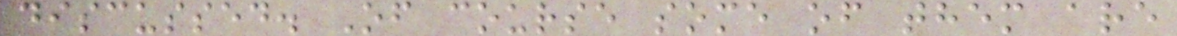discussed. Of course some of them are
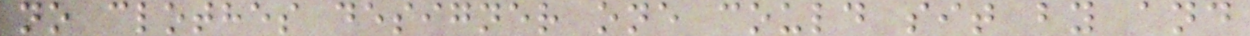no clothes designer one could sit by and
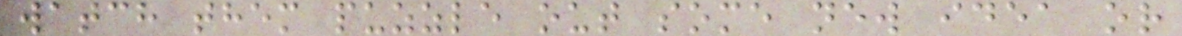watch them puzzle out some new idea or
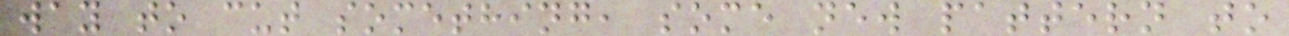way to cut something, some new pattern to
